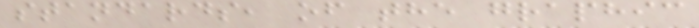standards, of the graphic
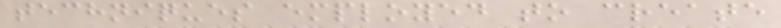techniques employed to create
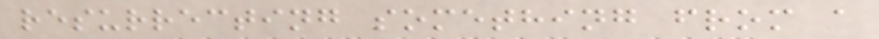resurrecting something from a
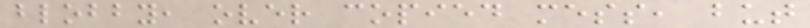blobby, over copied mess, but
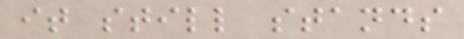it still stands
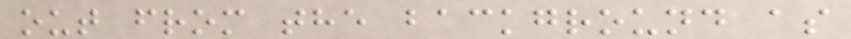out from the background as
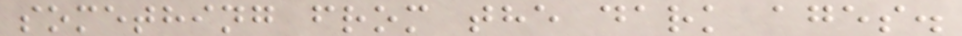something from the dark ages.
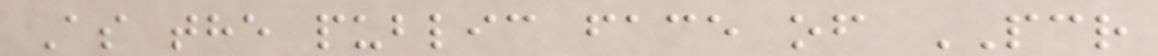As the public face of PCR
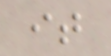it
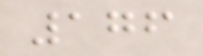176
